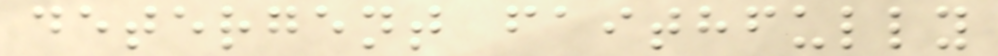detergent faithfully
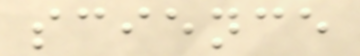science
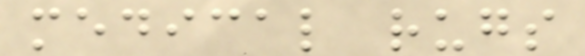medical rugs
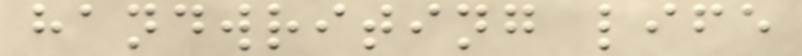handwriting life
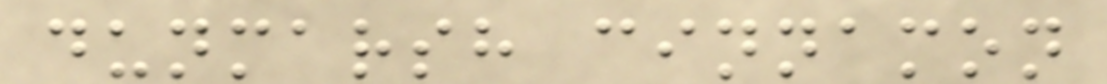dunmarsh cinnamon
